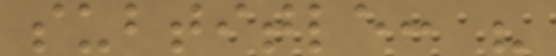subtitle: "
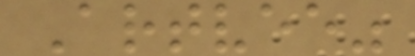Artvee"
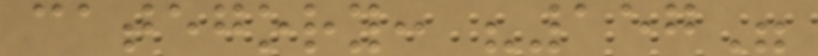category: "157"
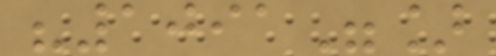"1091"]
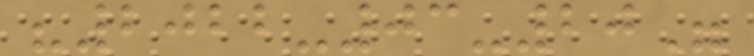"2022-03-20"
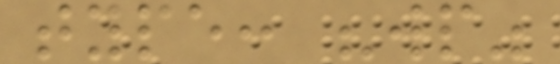type: "wp"
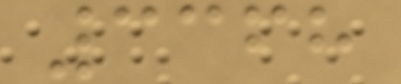3368
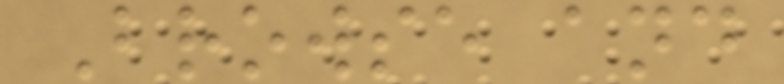Browse and
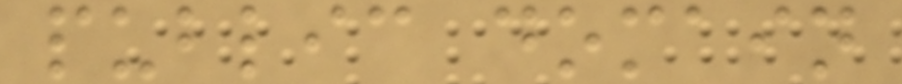public domain
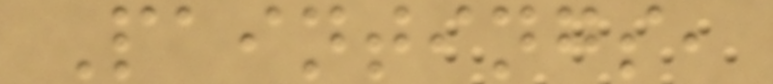Paintings,
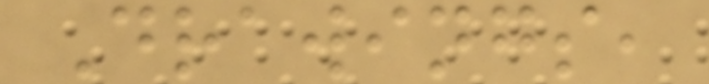Drawings,
